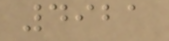4921
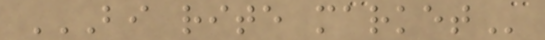BI RITE MARKET
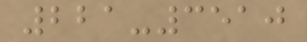221-3510
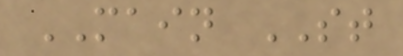MAIN ST
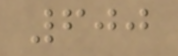600
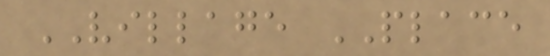VILLAGE PLACE
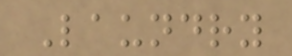Laundry
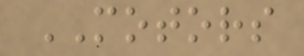MOTORS
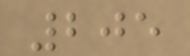205
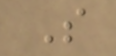S
